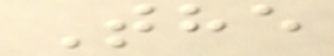The
